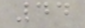44
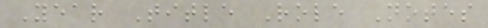Year Title Role Notes
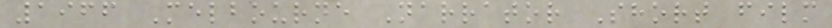1966 Melbourne Narrator Short film
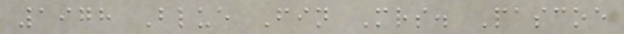1978 Blue Fin Mrs. Pascoe
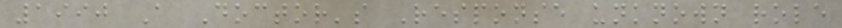1990 A Doctor's Response unknown role
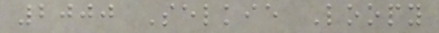2000 Selkie Loopy
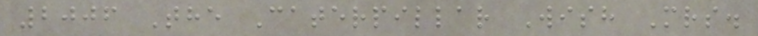2006 The Caterpillar Wish Mrs.
